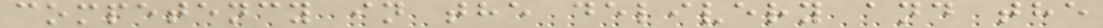competency in the delivery and the
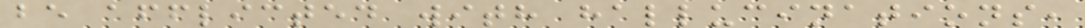be afflicted with hallucinations,
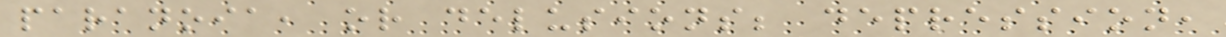paranoia, or delusions; depression,
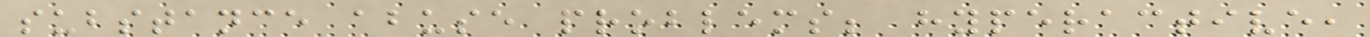substance abuse problems; hyperactive,
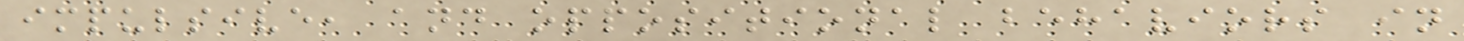impulsive, and oppositional behaviors in
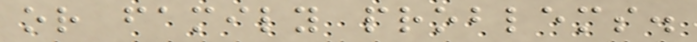or family problems.
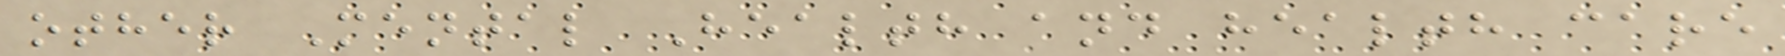other Mental Health and health care
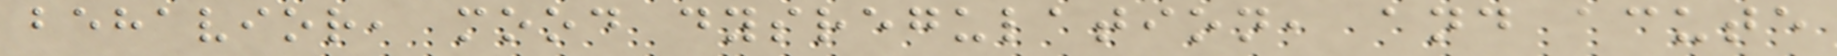behavior, mood dysregulation, and acute
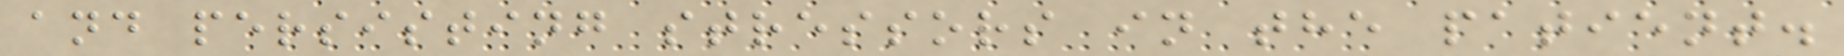and persisting stressors in the patient.
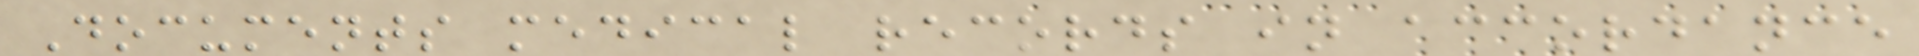Documents medical records in accordance
